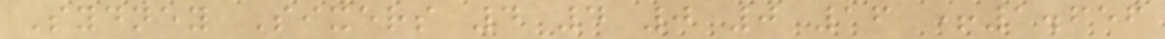Sydney Sixers 4 4 0 0 16 +1.656
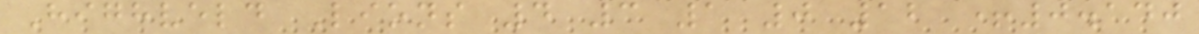Highveld Lions 4 3 1 0 12 +0.140
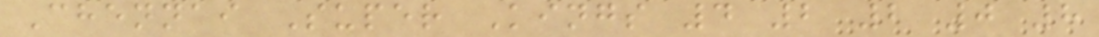Chennai Super Kings 4 2 2 0 8
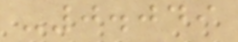-0.049
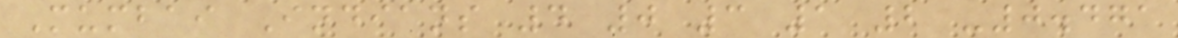Mumbai Indians 4 0 3 1 2 -0.471
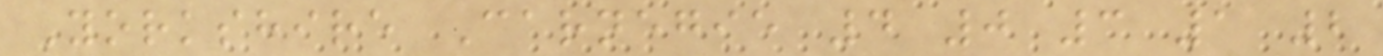Yorkshire Carnegie 4 0 3 1 2
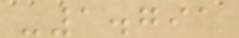-1.791
